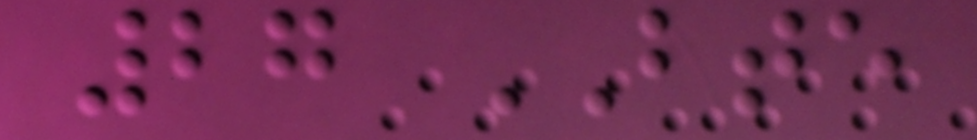27 BTE
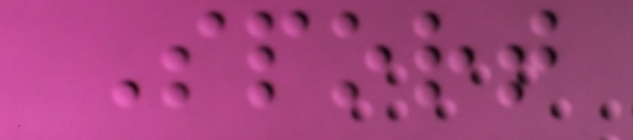Sport
